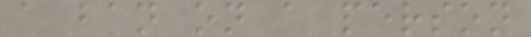a ban on a person
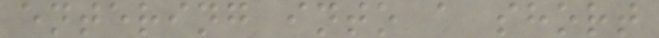entering into a short
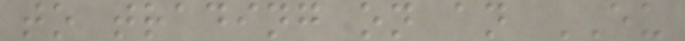to trading on an EU
